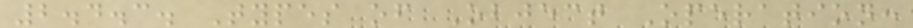2.4.3. Types of Object Operation:
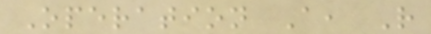Operation A, R
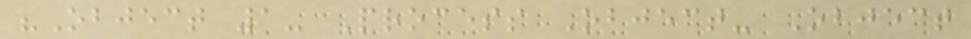"Object 1- Process Object- Object
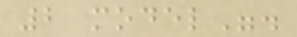2 model".
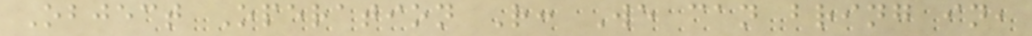Object Operation R: We can bring in,
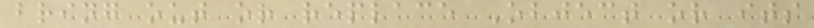bring out or replace Object or its
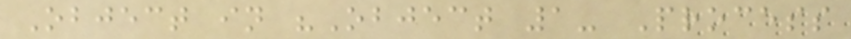Object in "Object 1- Process
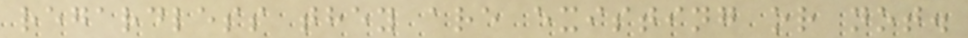regardless they are existing or not.
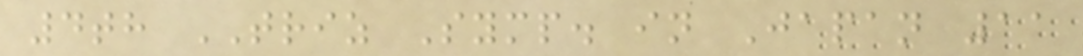4th TRIZ Symp. in Japan 11
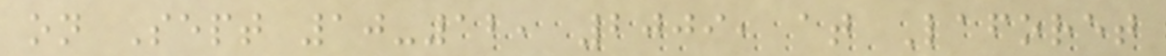on Sept 10-12, 2009, at Laforet
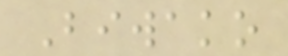Biwako
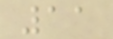11
